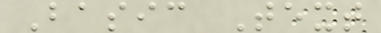Basic Text
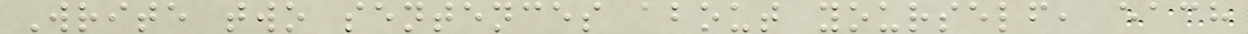Write two sentences about yourself, each
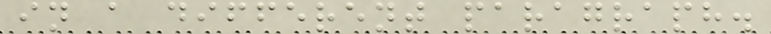in a different paragraph.
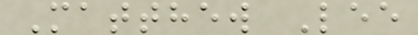Matthew Lee
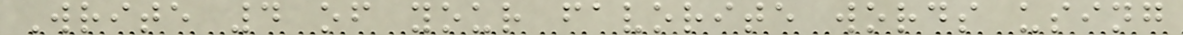Write 4 of your favorite words using
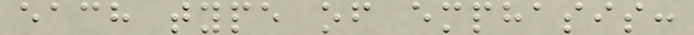each type of emphasis:
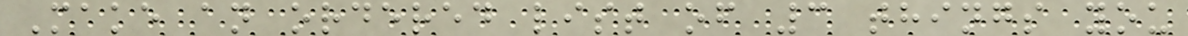Make an ordered list of 3 things you
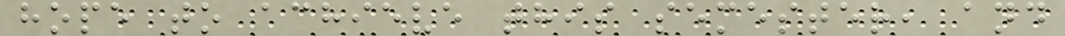hope to achieve this semester, and
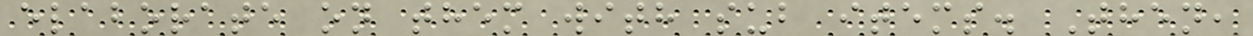elaborate on them with sub items. Then,
